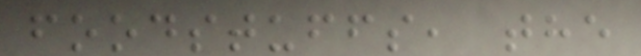foodstuffs, the
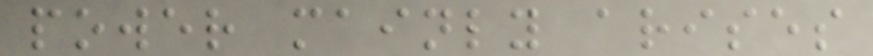power mainly arises
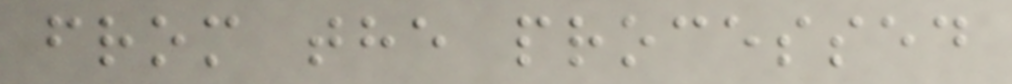from the processed
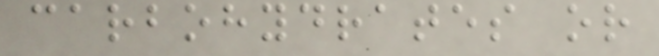carbohydrates or
